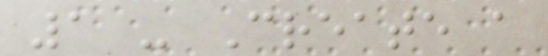1 - Create a
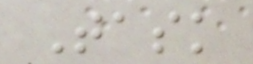Task
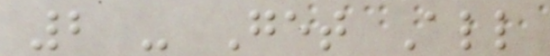2 - Get All
